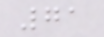71
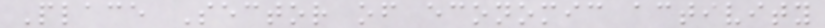Place Sector of economic activity
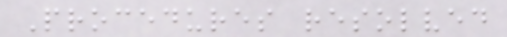Procedures resolved
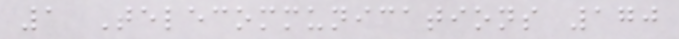1 Telecommunications 170
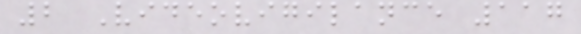2 Videovigilance 117
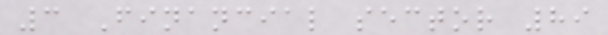3 Financial sector 89
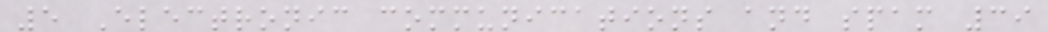5 Electronic communications and spam 39
